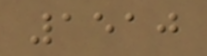1510
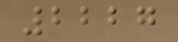2227
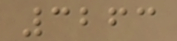3263
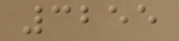3255
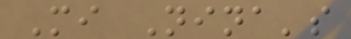Mi Nina's
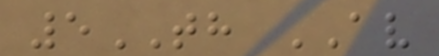5TH AV
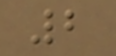2
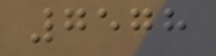7578
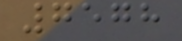7578
